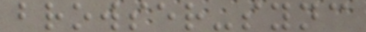browser-sync
